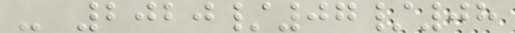- 2020/07/08
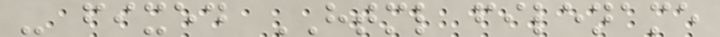- fixed HTML filename
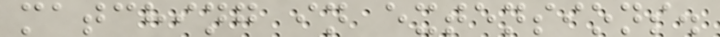matching in extensions.
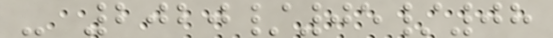- 2020/05/08
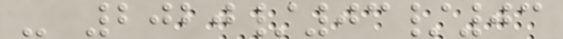- 2020/03/03
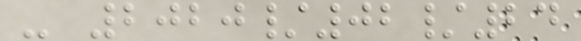- 2020/02/24
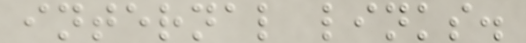internal links.
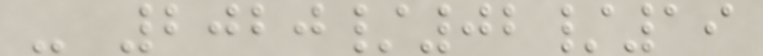- 2020/02/19
